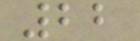22
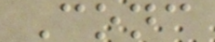Conc
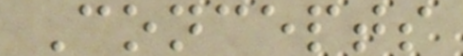Concepts
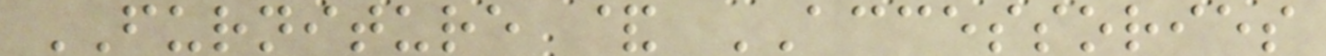FURNITURE & ACCESSORIES
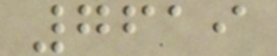7619
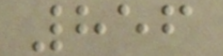856
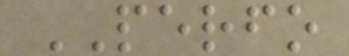PERFO
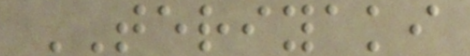TERIYAKI
